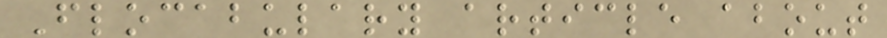Flocabulary article about
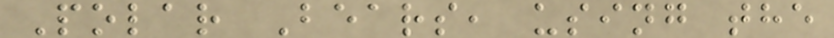Polar Bears, using the
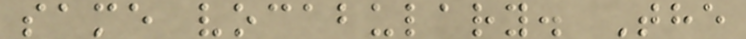same vocabulary. The
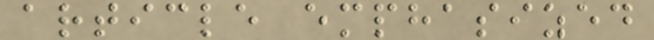article emphasized
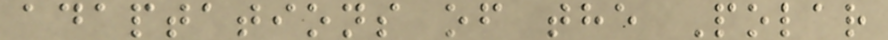adaptations of the Polar
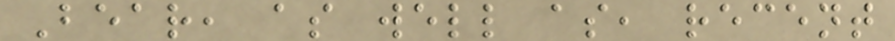Bear, as well as, recent
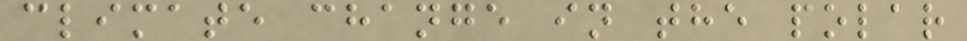climate change in the polar
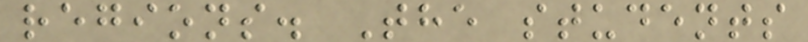regions. The students
